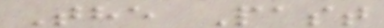The Past
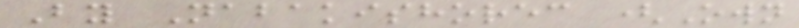By Nabakishorec (Own
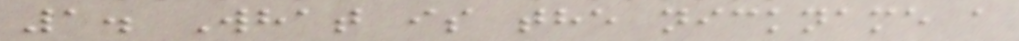1. What is the nickname a
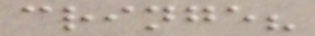cringe?
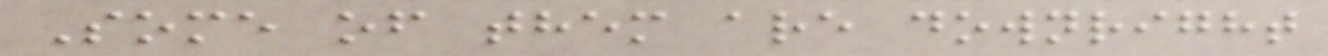Some of them are downright
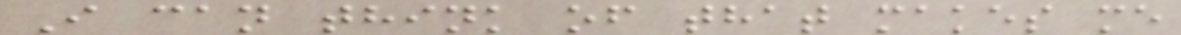I can think of that makes me
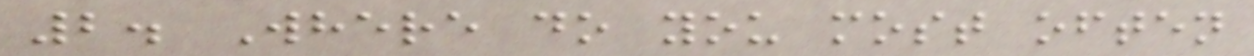2. Where do you most often
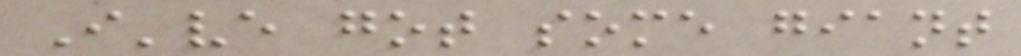I've got some giant
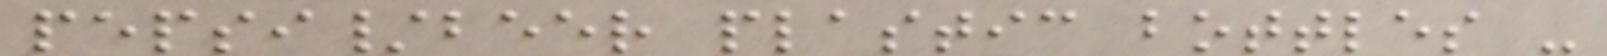pepsi/beer plastic bottles -
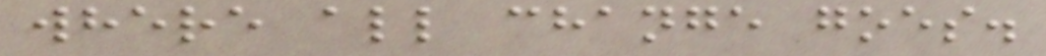where all change goes.
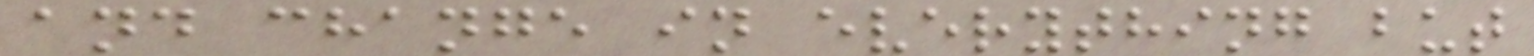and change in everything but
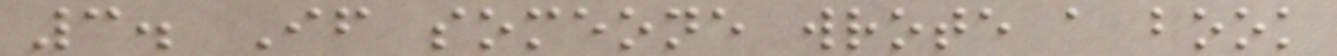3. If someone wrote a book
